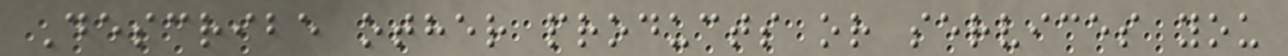Describe other products or services you
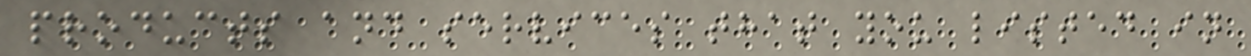products and services that you listed in
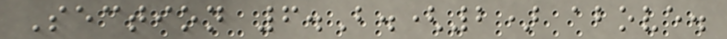Section 6.B.(2) above.
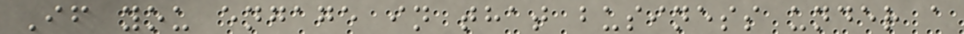If you engage in that business under a
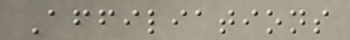Affiliations
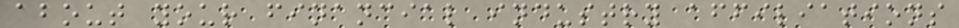about your financial industry affiliations
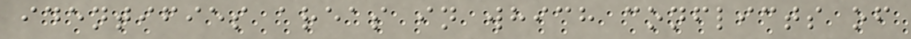identifies areas in which conflicts of
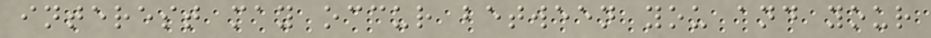interest may occur between you and your
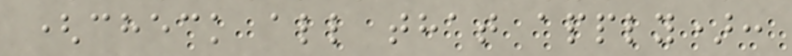(check all that apply):
